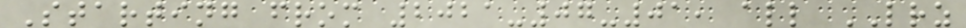Starting from 2021-07-01, all LRZ
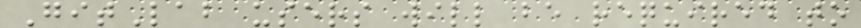GitLab users will be required to
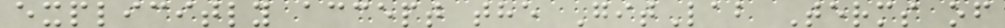explicitly accept the GitLab Terms of
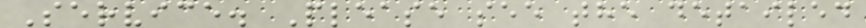Service. Please see the detailed
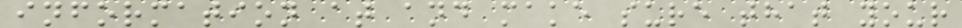information at and make sure that your
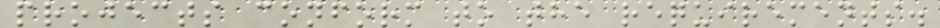projects conform to the requirements.
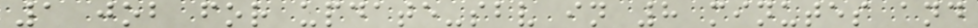1 job for update-sbv in 8 minutes and
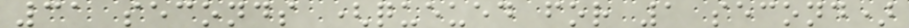31 seconds (queued for 1 second)
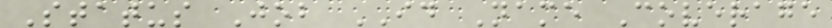Status Job ID Name Coverage
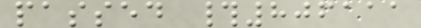passed #806111
